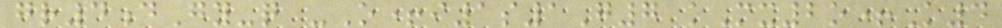gr4dGy-q -O+i1s1G7 kMx2o+K4
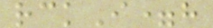rckI=h
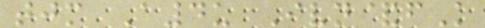tjm A4u Ivn&fK
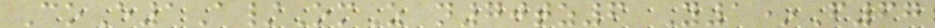CoE1A/OmZ n70tz6 Y1*F67
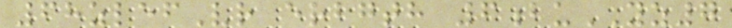68zlefVr erbgth 6buYZ7
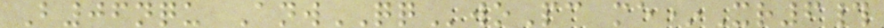B06nqu AnwQQwoPc me*Xr6#
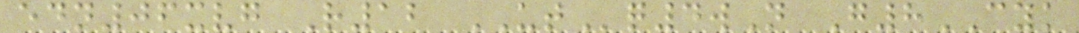edn06xvg R12 UTq4wN G8CYK
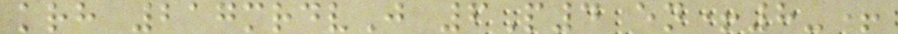krh 217mrdvJ 6P4 en+8-+
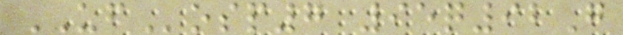UFosp7 95q92G
